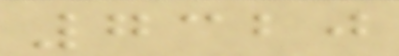7320
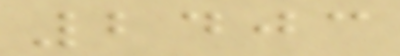2403
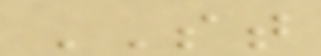ST
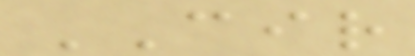CIR
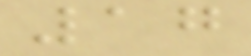17
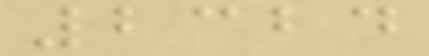2324
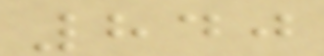840
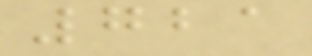721
